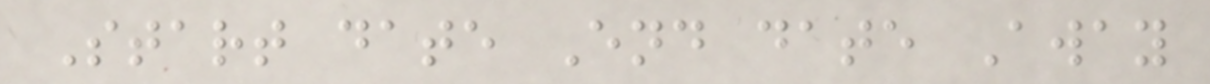Start date End date Away
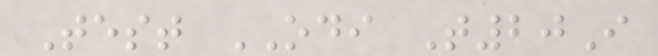Test ODI T20I
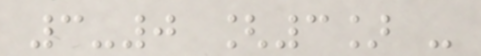3-0 [3] -
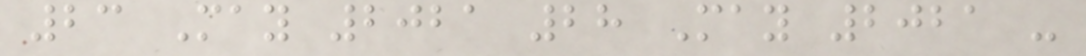23 May 2021 28 May 2021 -
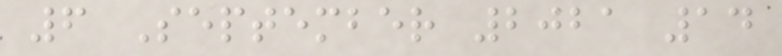6 September 2021 14
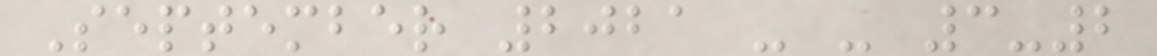September 2021 - - 3-2
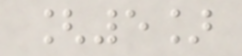[5]
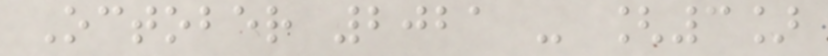October 2021 - [3]
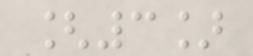[3]
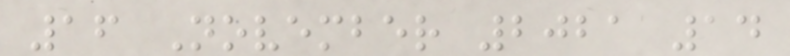16 November 2021 14
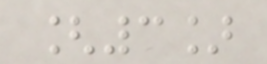[3]
